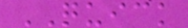QUICK
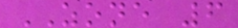ZONE 6
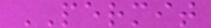PERMIT
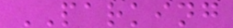PARKING
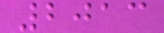2013
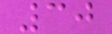30
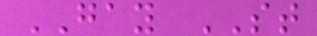GAY ST
